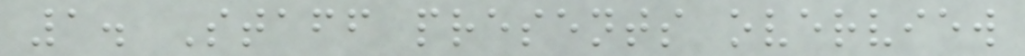1. Staff presents overview
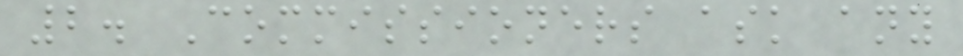2. Commissioners ask any
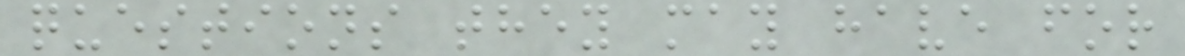questions they may have for
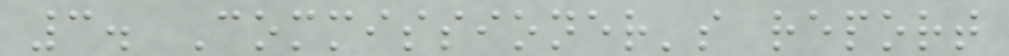3. Commissioner's report
